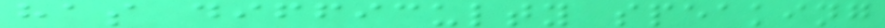has difficulty speaking
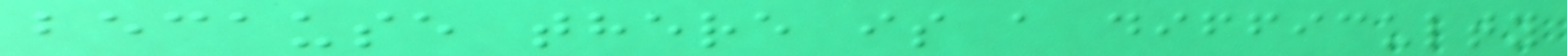because there is a difficulty
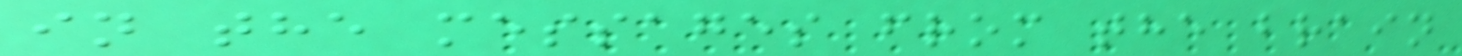in the messages from the brain
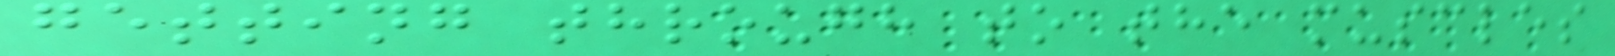getting through to the muscles
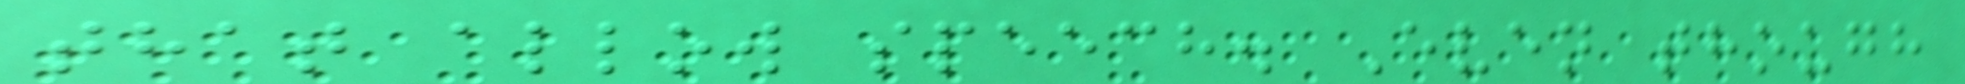that allow speech. Even though
